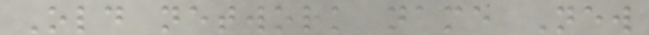Old network name New
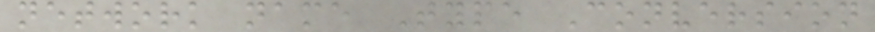network name Type Conversion
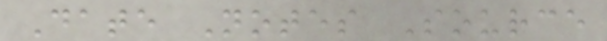Date Notes Source
